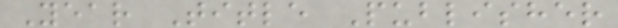Year Title Publisher
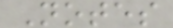Notes
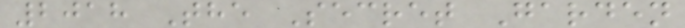2018 The Secret Garden
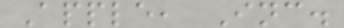Apple, Inc.
